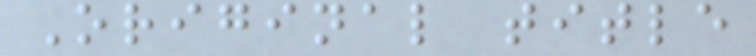Original title
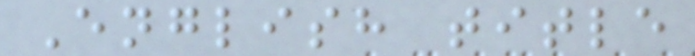English title
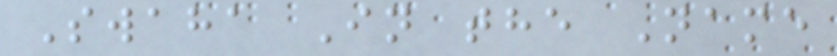Swaha In the Name
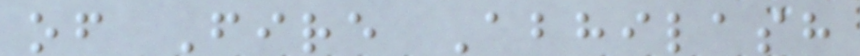of Fire Abhilash
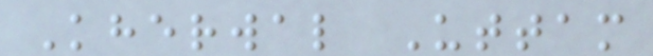Kherwal Uttam
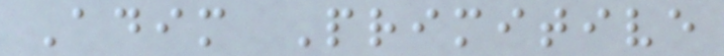Adim Primitive
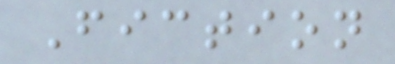Fiction
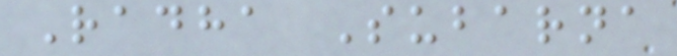Radha Subarna
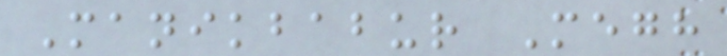Manikbabur Megh
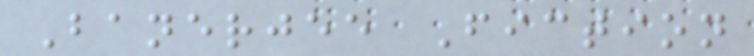Banerjee Fiction
